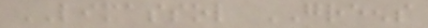LIMASSOL GREENS
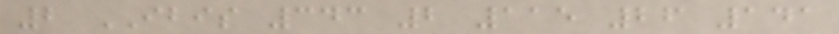2 IBIS 343 2 115 26 141
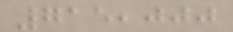715,000
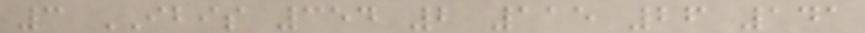3 IBIS 354 2 115 26 141
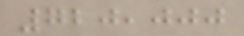720,000
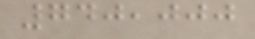740,000
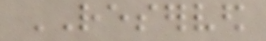RESERVED
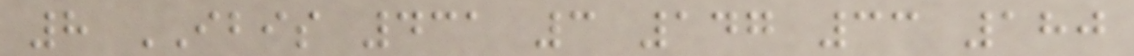8 IBIS 431 3 147 33 180
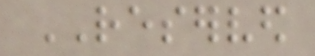RESERVED
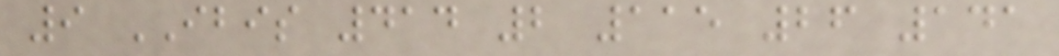9 IBIS 414 2 115 26 141
